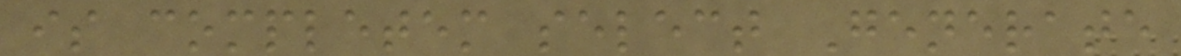is completem select Generate
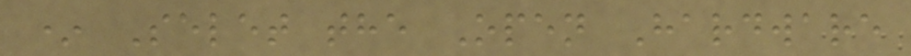* Selet the Open Hardware
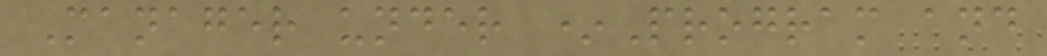Manager under *Program and
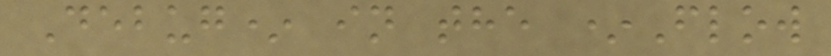Debug* in the *Flow
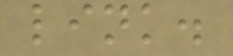link.
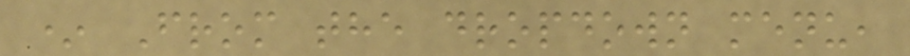* From the dropdown menu,
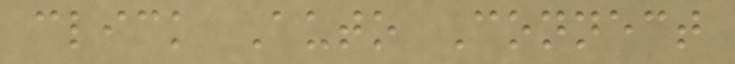click Auto Connect
